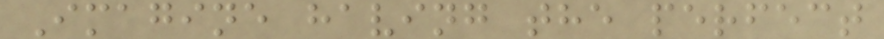Imagine having the perfect
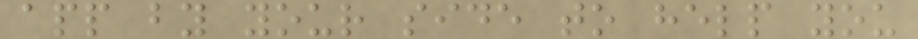app by your side to help you
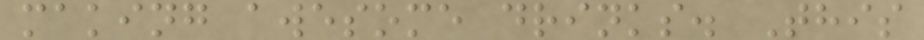making awesome drinks. This
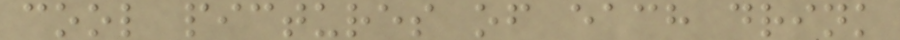cool pictures of each drink
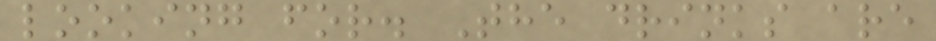looking for. The drinks are
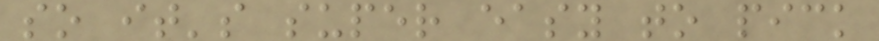so it's super easy to pick
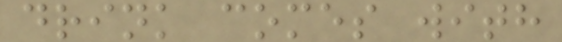drink comes with
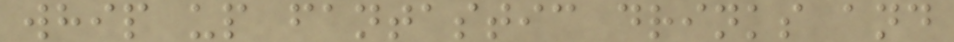whip up fantastic drinks and
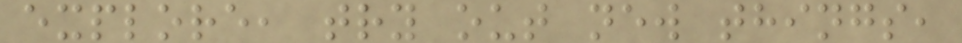explore, try out new things,
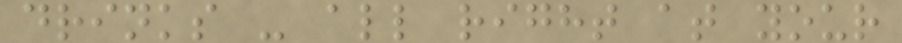drinks - all right at your
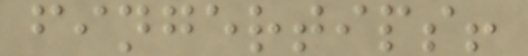fingertips!
